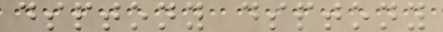dsptony dsptony
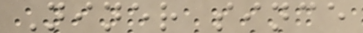Niner since
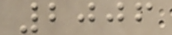2006
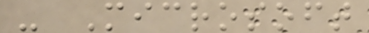- Microsoft
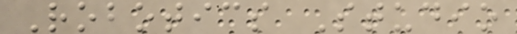Robotics Studio
